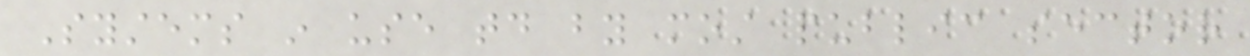Systems in use today by most public sector
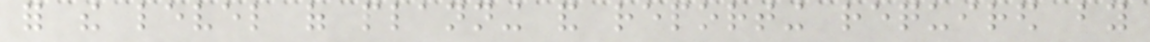for the level of planning and reporting required by
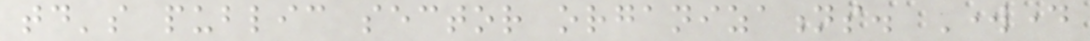today's public sector organizations. Workday
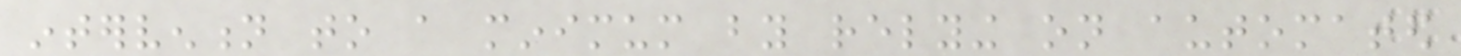intervention to a minimum by relying on automated
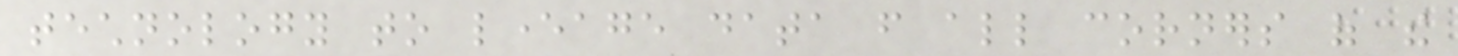technology to leverage data from all corners of the
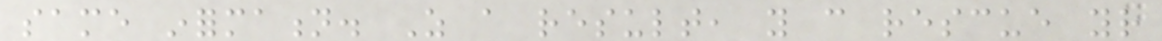same information. As a result, you can rescue your
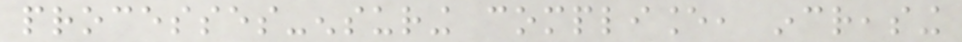processes-ensuring compliance, increasing
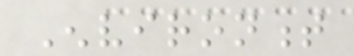Environment
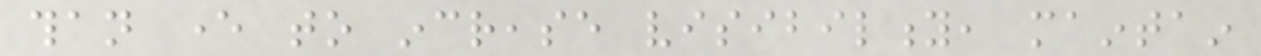than ever to increase visibility, maintain
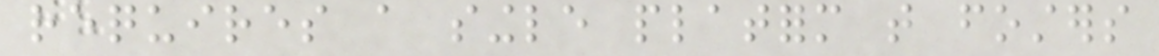requires a single platform that fosters
